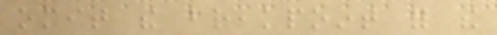omit the breakpoint for the
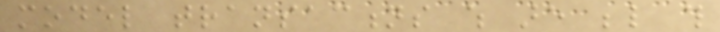model transactions which are below this
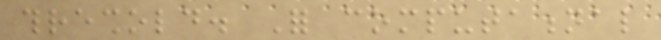threshold. For computational
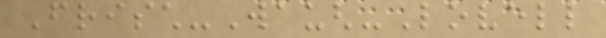Frisch-Waugh-Lovell
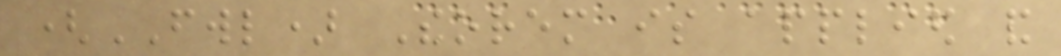(FWL) Theorem is applied and
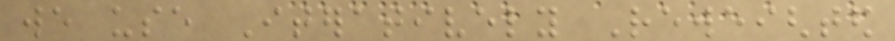we use Iteratively Reweighted
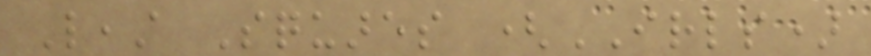Least Squares (IRLS)
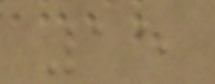15
